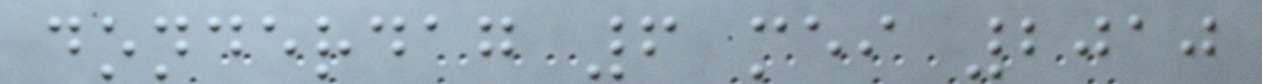donderdag 6 mei 2010
